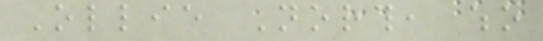Ollie North, who
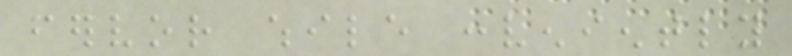fervor while conveniently
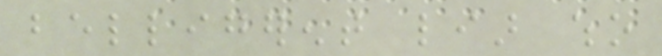belligerent liar who
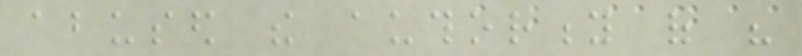abused the authority of his
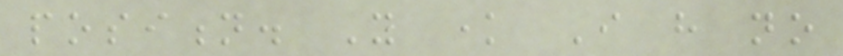position. You know I have no
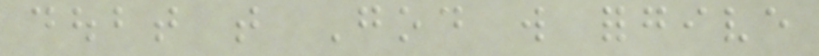doubt that God will forgive
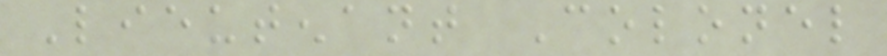Lieutenant Colonel
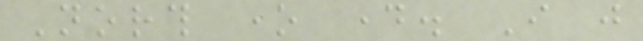North one day. I just
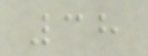38
